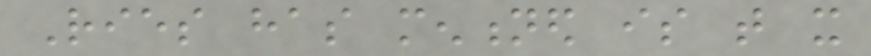Ries has mentioned is that it
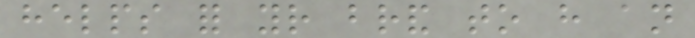helps for your brand to have an
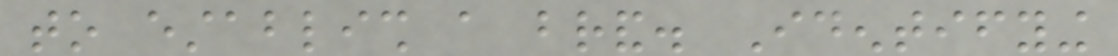to establish a brand. Identifying
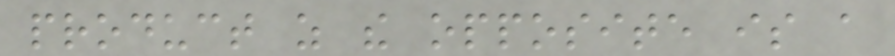product as the opposite is a
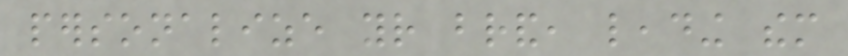personalize your brand, leading them
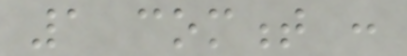1 comment :
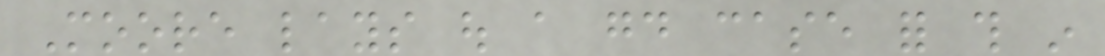Moore lays out a good case for this in
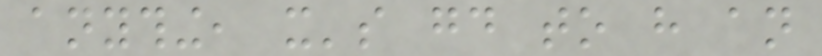anything, it's good to have an
